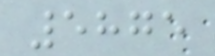5875
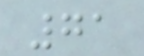71
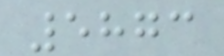5873
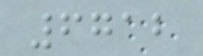6712
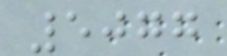5077
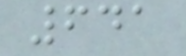641
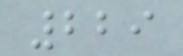229
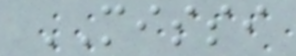MISSI
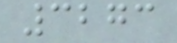3273
